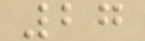27
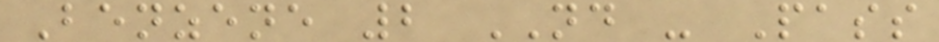Benzene 2 ND - Pass
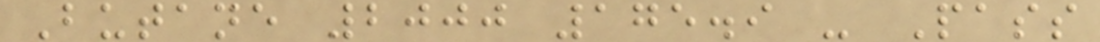Butane 2000 175.9 - Pass
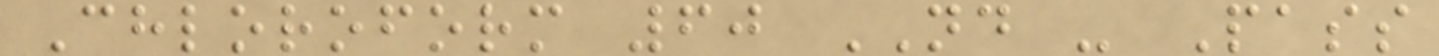Chloroform 60 ND - Pass
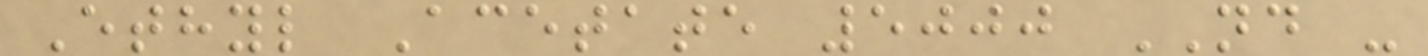Ethyl Acetate 5000 ND -
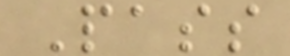Pass
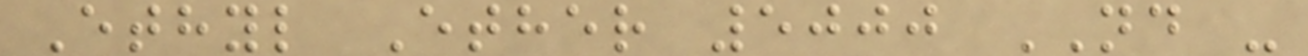Ethyl Ether 5000 ND -
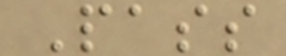Pass
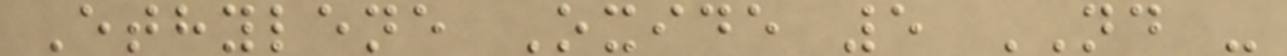Ethylene Oxide 5 ND -
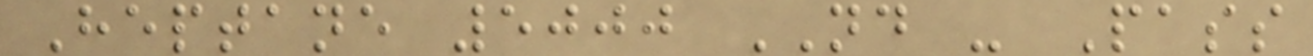Heptane 5000 ND - Pass
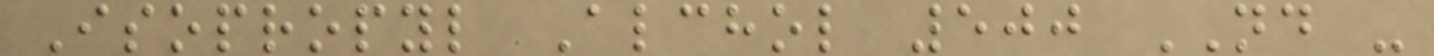Isopropyl Alchol 500 ND -
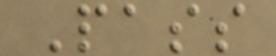Pass
